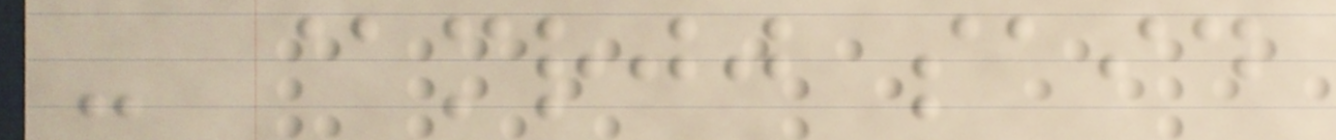- @mrjj said
